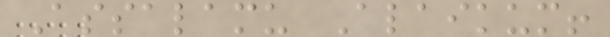Assalamu Alaikum!
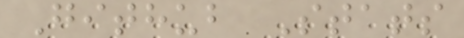Github Stats
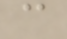c
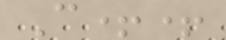C++
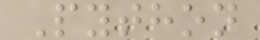Python
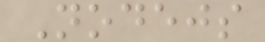Nodejs
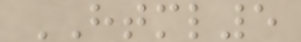HTML5
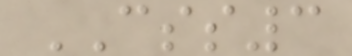CSS3
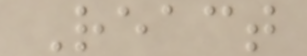React
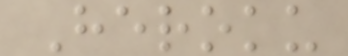Heroku
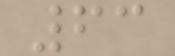63
